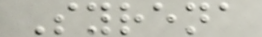Syrena
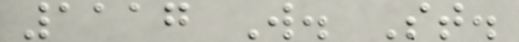1117 W. St.
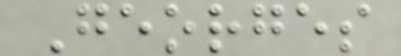Georges
